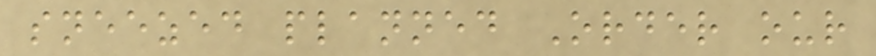sneezed planned Order our
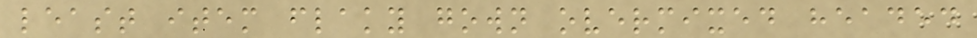least item flaky gown overmixed headed
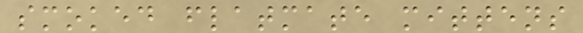smoked flatmate mittens
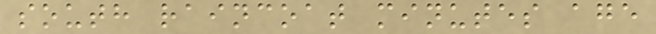south raincoat minutes age
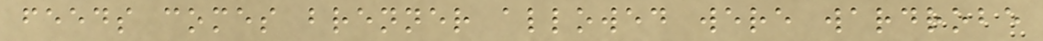feeds comes brenner allowed were wardrobe
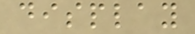display
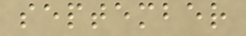september
